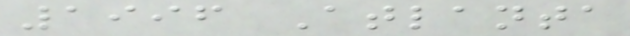1996 Atlanta
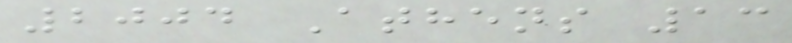2004 Athens 13
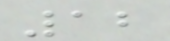12
